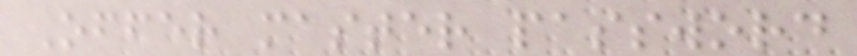Offer master password
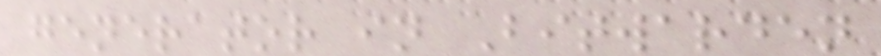generator in Bitwarden
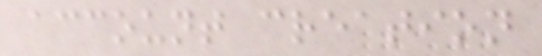account creation
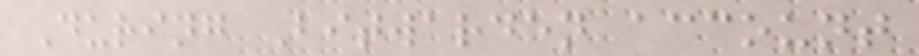During Bitwarden account
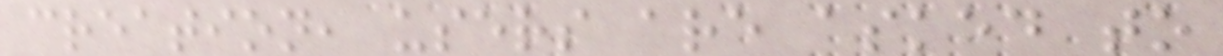creation, users are asked to
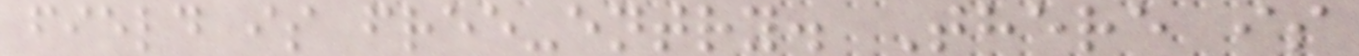field is free-entry. There is
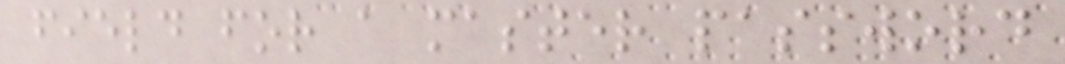field for a master password
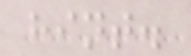hint.
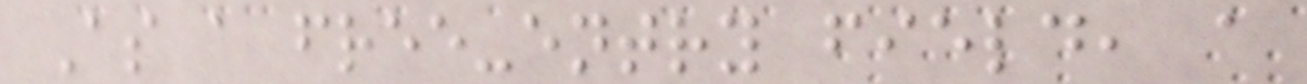As a free-entry field, a
